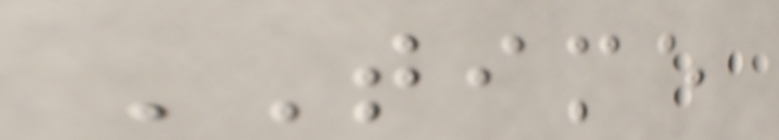TIME
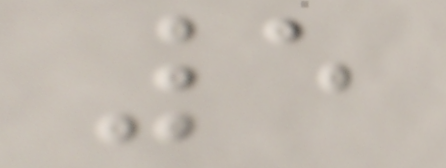5
